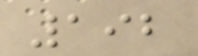192
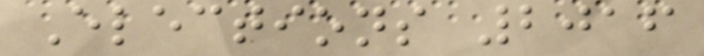Elections 2016
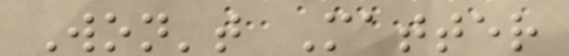Won't Matter
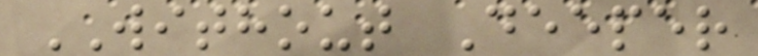WITHOUT Deeper
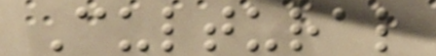Cultural
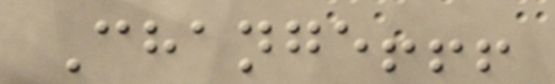Change!!!
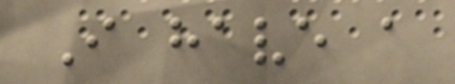I have a
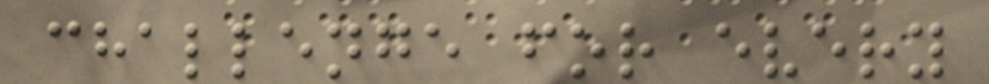challenge for every
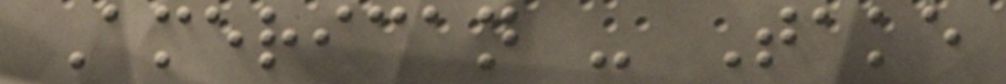American - Take
